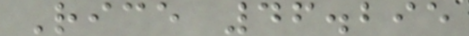Rice 46.295
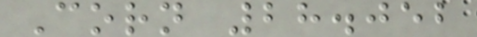Corn 28.052
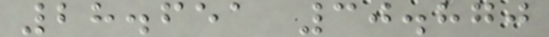28.651 30.870
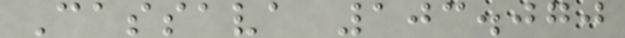Cassava 103.070
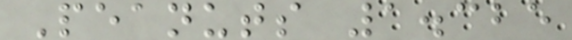Peanuts 1.325
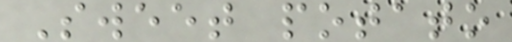Sweet potato
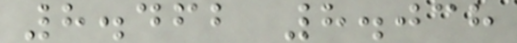8.462 8.038
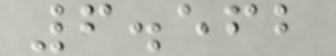6.562
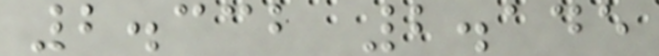2.332 2.145
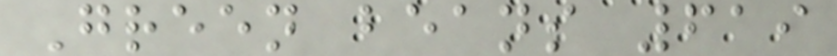Green beans 619
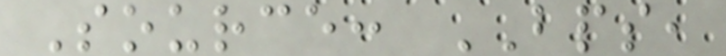Source: BPS,
